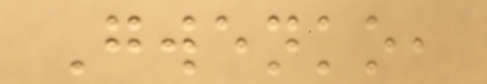Gwenko,
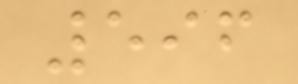596
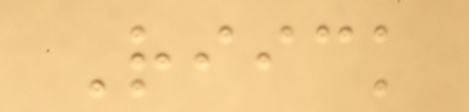Riick
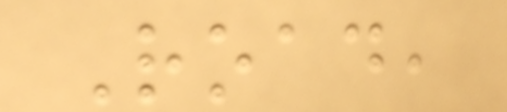Road,
